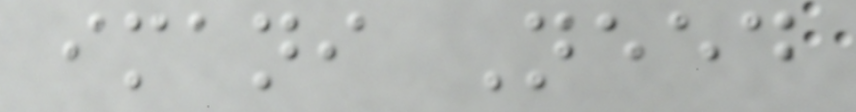imani Need
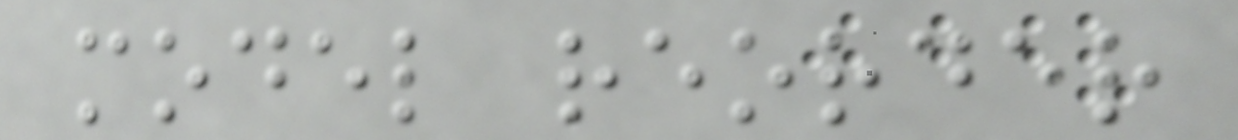model reorder
